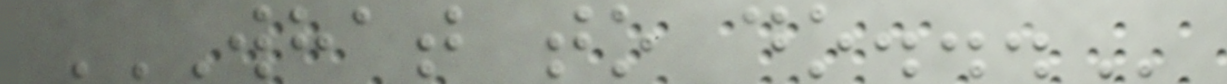WHAT TO DO...
